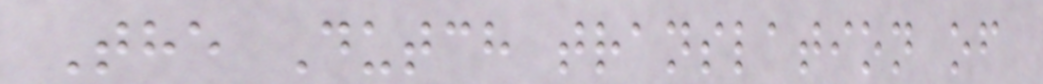The Dutch translation of
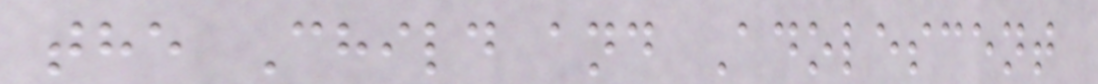the Child and Adolescent
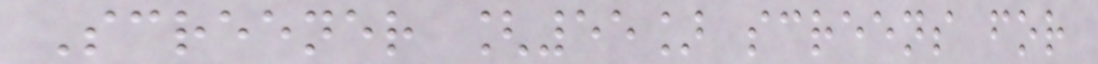Screener [55] screens for
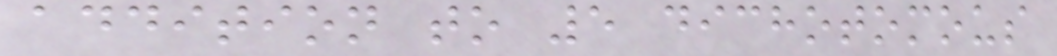addition to 5 dichotomous
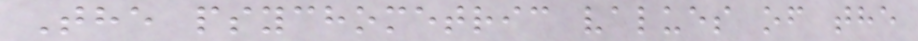The psychometric values of the
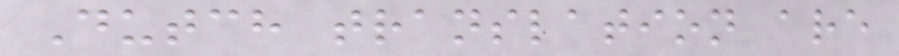Dutch translation are
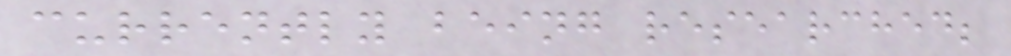currently being researched;
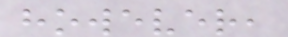however,
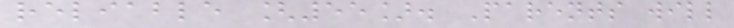reliable [55]. Parents will
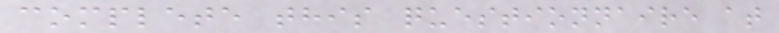complete this questionnaire at
